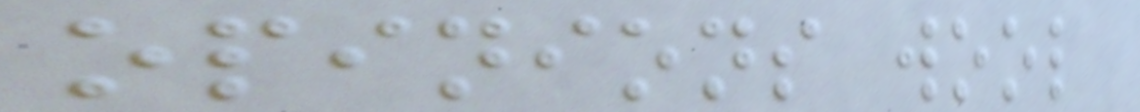opinions wool
